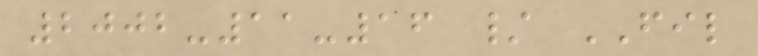2002-11-16 / FIL
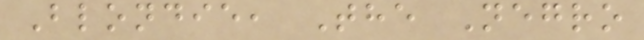Blondie, The Negro
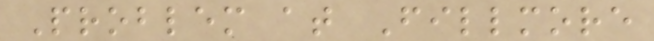Problem at Fillmore
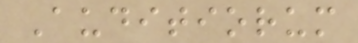Auditiorum
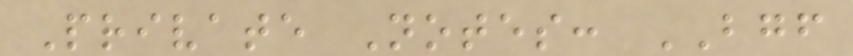Private Notes: BGF
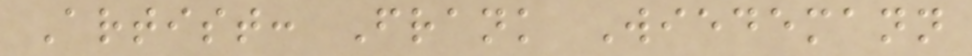Artist: Frank Wiedemann
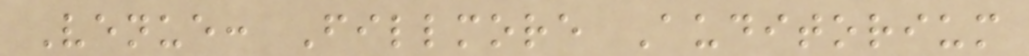Venue: Fillmore Auditorium
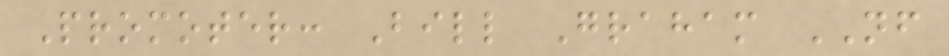Promoter: Bill Graham NF
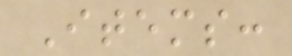Items:
